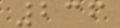236
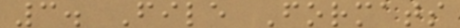3. File Formats
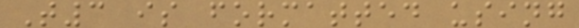T3 is formatted using
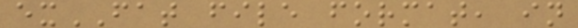exFAT file format, in
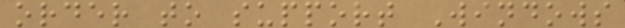order to support Windows
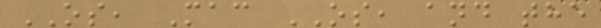OS, Mac OS, and the
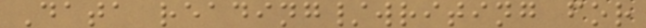Data reading/writing for
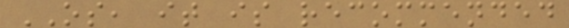OS, it is recommended
